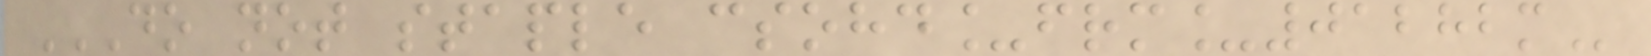DO NOT STAPLE CSOHD_FRM_01282M
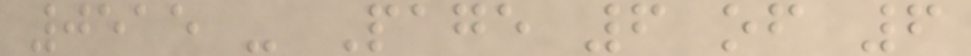0515 - Page 6 of 6
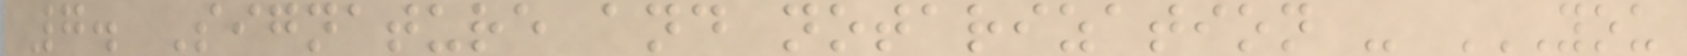7. Signature and notarization - YOU
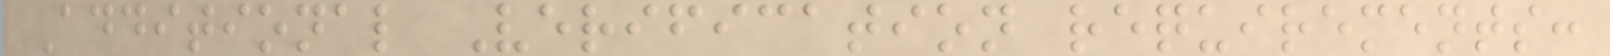Additional Verification requirements:
